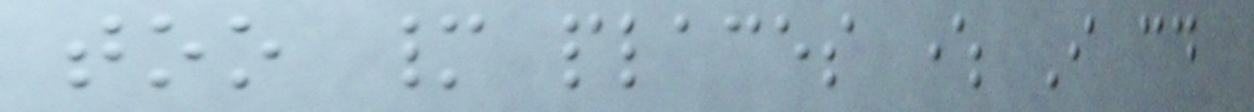too many places where I could
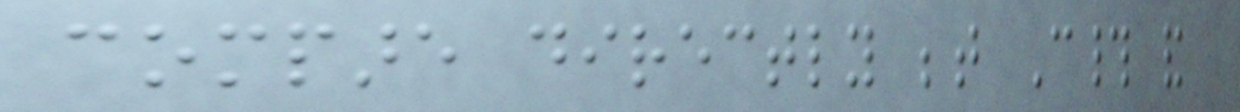compare directly between C# and
